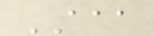AAA
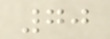70
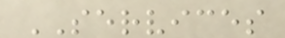SERVICES
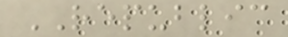REPUBLIC
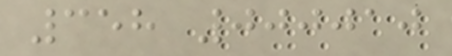358 000010
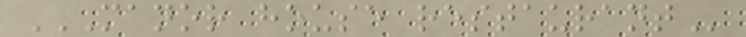MANOR HOUSE RESTAURANT
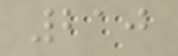210
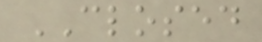CLOSED
